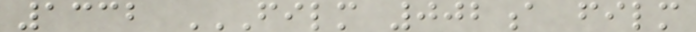1332 FILM 002A FILM
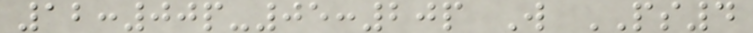12:00p-05:20p W PS4
